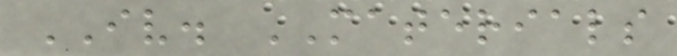IV. MATERIALS
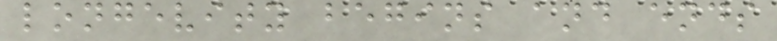longevity begins and ends
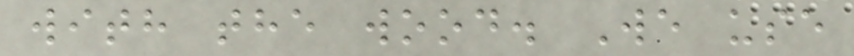with the wood. We use
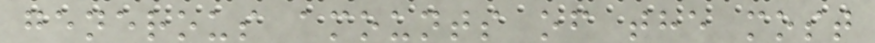generous amounts of the most
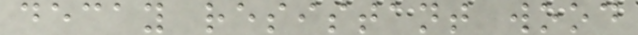decay resistant wood
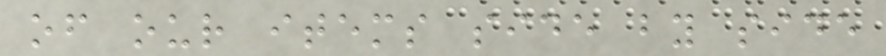of our items side by side
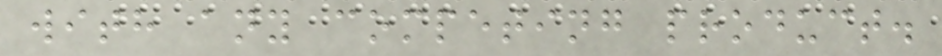with any competing product.
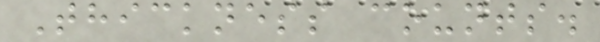Thickness counts.
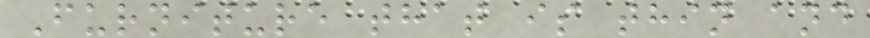Furniture that is thin and
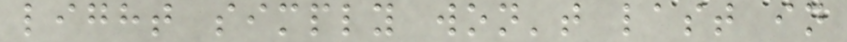light simply won't last in
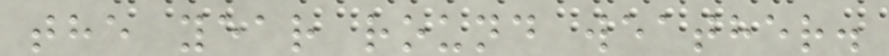the year round weather.
